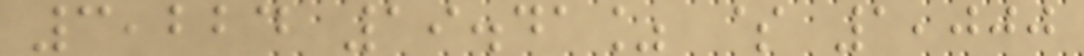3,224 19.41% $ 1,000
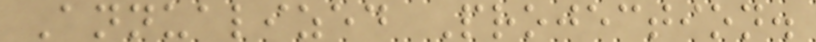Annualized Projection.
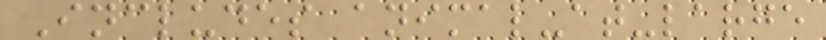Includes animal-at-large
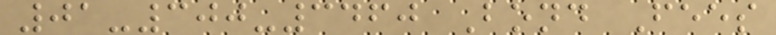01-300-3460 Bond Fees
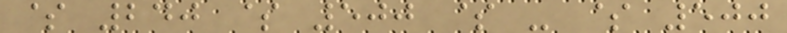$ 240 $ 500 $ - $ 500
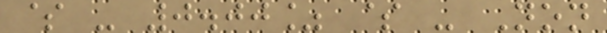$ - 0.00% $ - Non
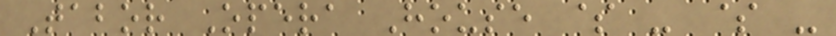Tabor Opera House $ - $ -
